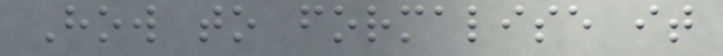How to formalise it
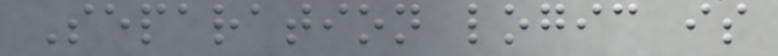Separation logic is
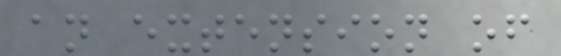an extension of
